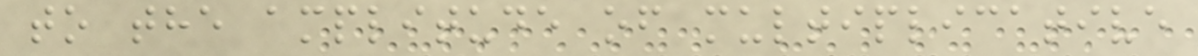to the amplitude of multiplicative
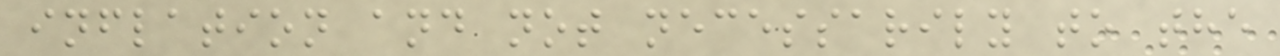inflation and not necessarily to the
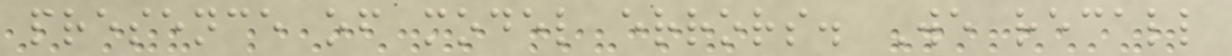presence of model errors. We recall
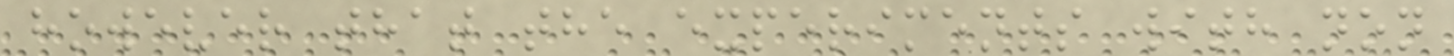however that the experiments with non
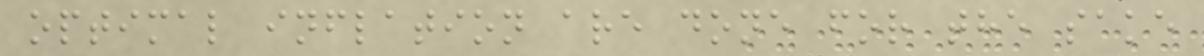optimal inflation are done for the sake
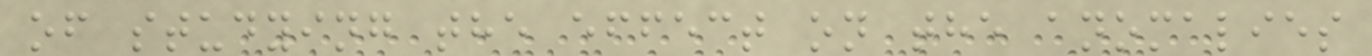of studying the effect on the anomalies
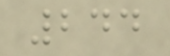244
